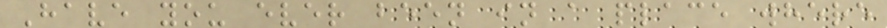Have you ever been in a place where
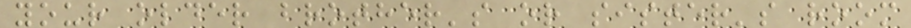your older brother's or sister's room
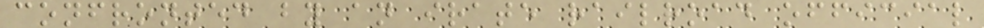confronted by an irate railroad official
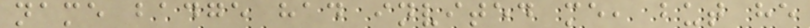name badge had invited me, but he
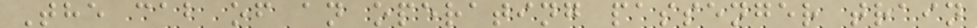The cab of an operating passenger train
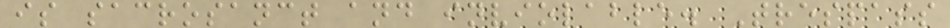is sacrosanct and inviolable. Trespass
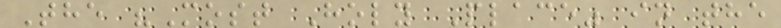The "Most Holy Place" in the
